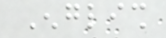English
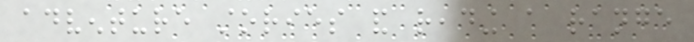adventure stories and reading a range
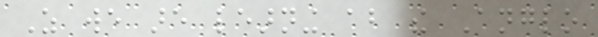As we are learning about the Anglo
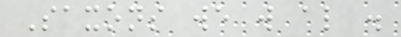Saxons we will also .
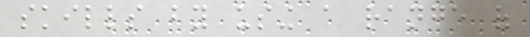skills by using a range of
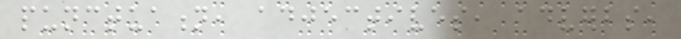punctuation, adjectives, adverbs,
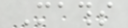Maths
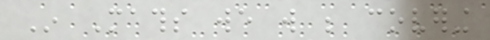In Maths we will be covering
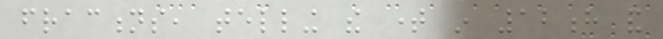fractions, telling the time in 12h and
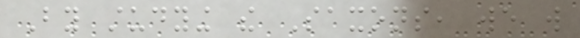By studying the Saxons, we will
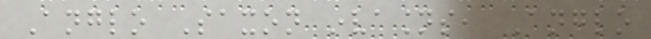Anglo Saxon invasions, Anglo
